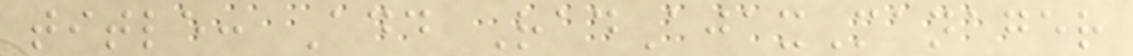title: Add RadAjaxManager
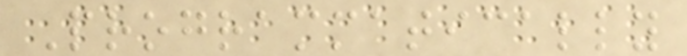Programmatically
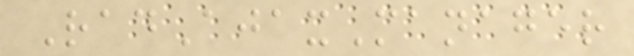RadAjaxManager
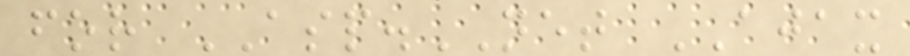for ASP.NET AJAX
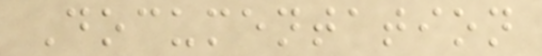Documentation
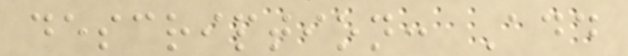description: Add
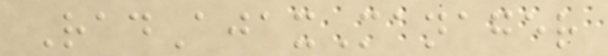RadAjaxManager
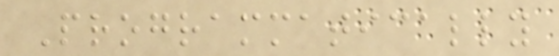Programmatically
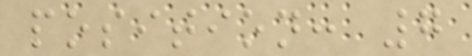position: 7
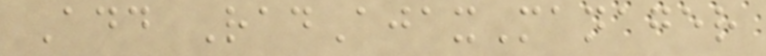Add RadAjaxManager
